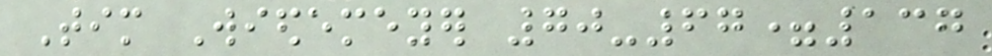Tim Wiedemeyer 70-67=137
